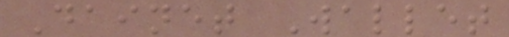Dainet Wallet
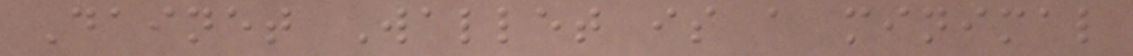Dainet Wallet is a minimal
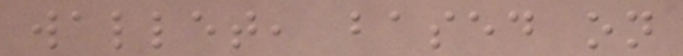wallet, based on
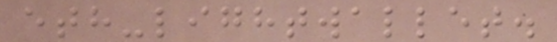eth-lightwallet.
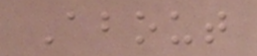About
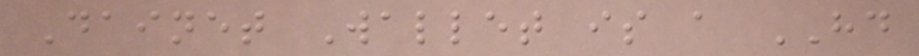Dainet Wallet is a HD
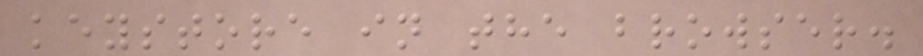keystore in the browser.
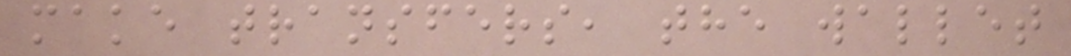make transfers, the wallet
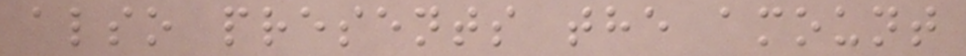also presents the amount
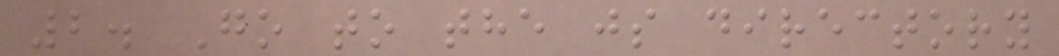2. Go to the js directory
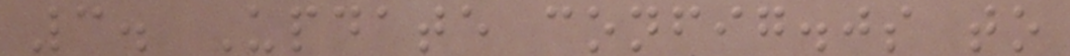3. Update config.js to
